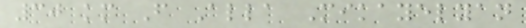30 km F Alla Mikayelyan
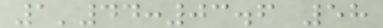1'44:03.6 58
